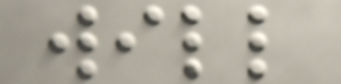will
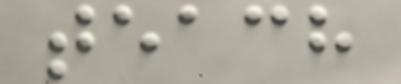teach
